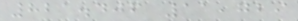821.406 11,729
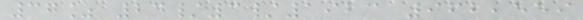37% 24/3/1923 962,559
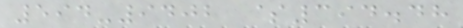594-9402 $394.48
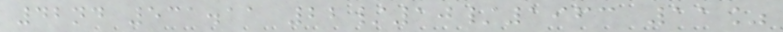42nd 531.11 22/10/1963 11%
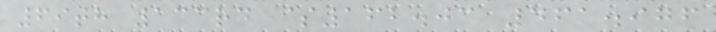69th 133rd $162.03 461.976
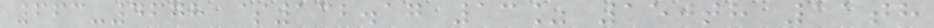663-4678 $132.17 13% 150th 11th
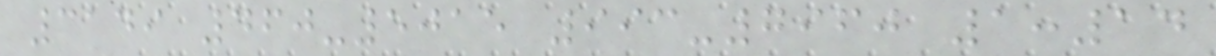3149 460-5015 993-7960 1:14
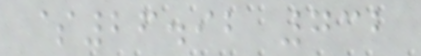$26.92 732
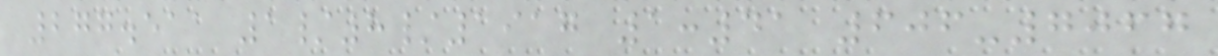277.511 1/8/1917 1:41 606-7067
